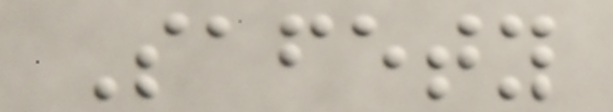Safety
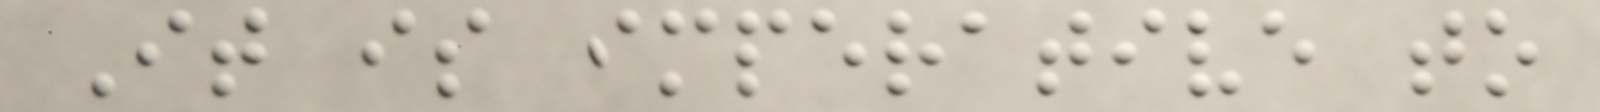It is imperative to
